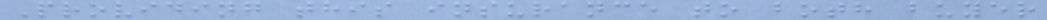Providing this insurance to both buyer
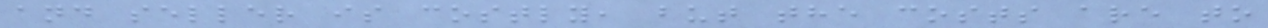and seller is costly, but the costs are to
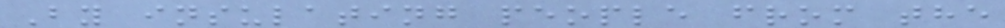By insulating people from the
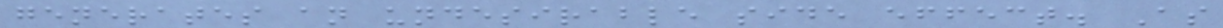generates an undesirable side effect. As
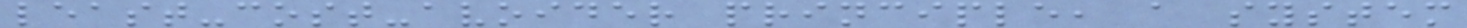least-cost-avoider principle, a system
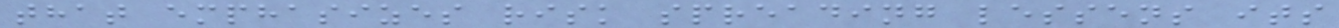that emphasizes risk spreading lessens its
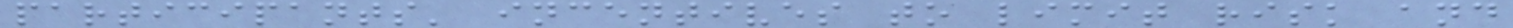participants' incentives to limit risk and
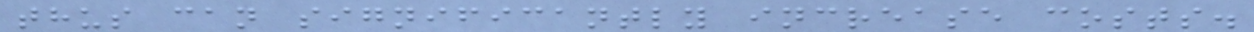thus can significantly increase costs.
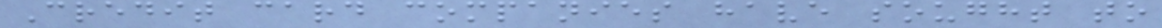Credit card companies have sought to
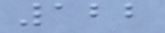122
